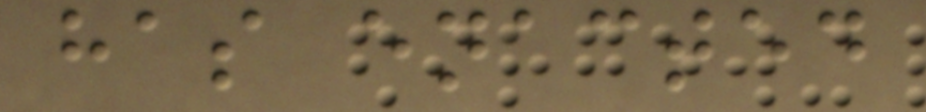has enacted
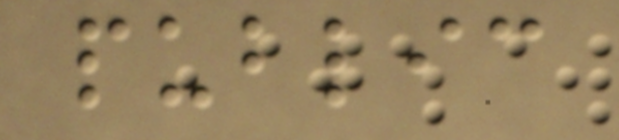public
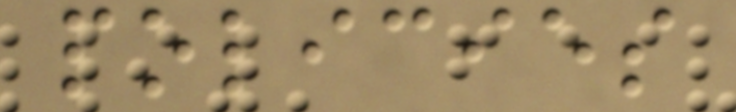policies
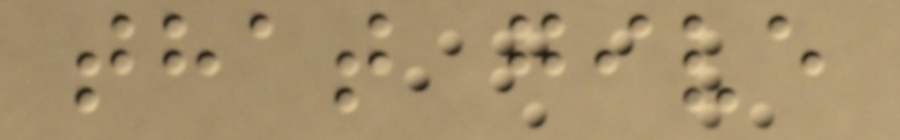that give
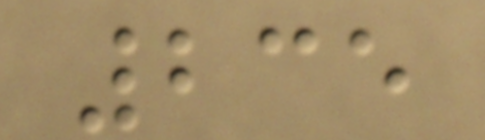235
